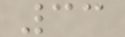33
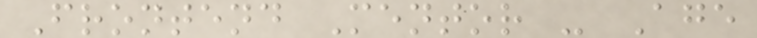Frontend Mentor - Age
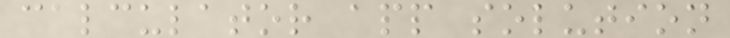calculator app solution
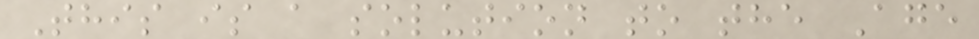This is a solution to the Age
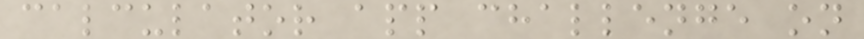calculator app challenge on
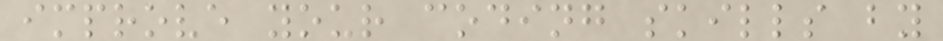improve your coding skills by
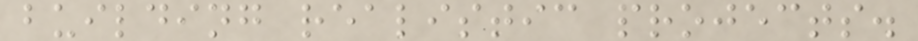building realistic projects.
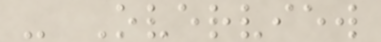- Overview
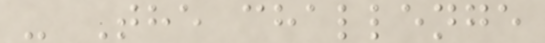- The challenge
